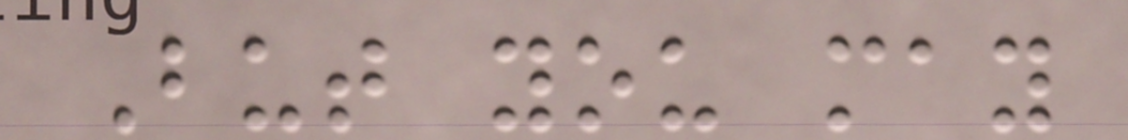But you may
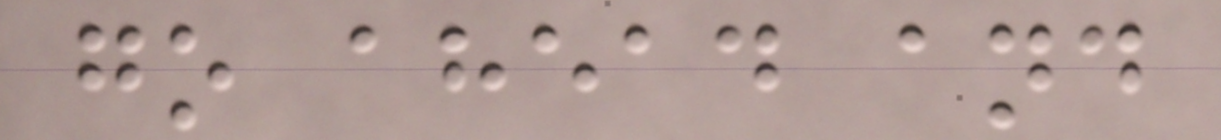go ahead and
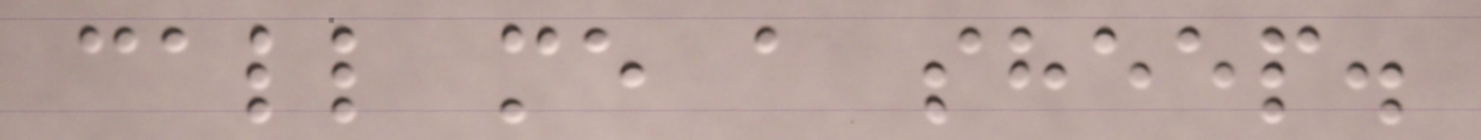call me a sheep.
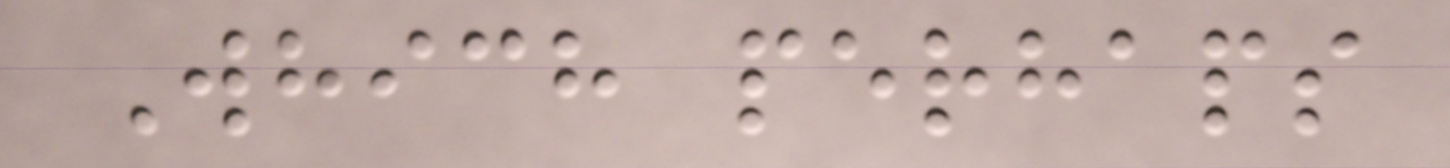Which perhaps
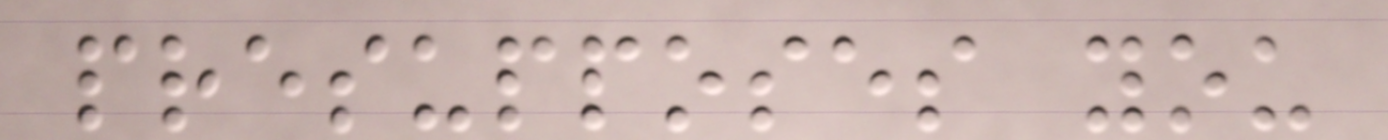presupposes you
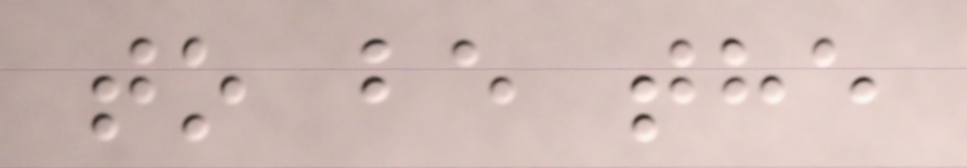to be the
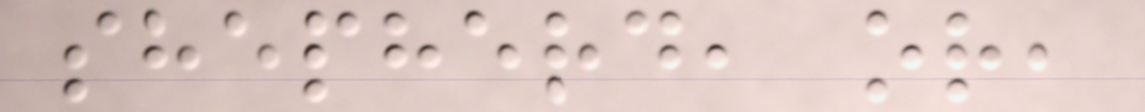shepherd, or,
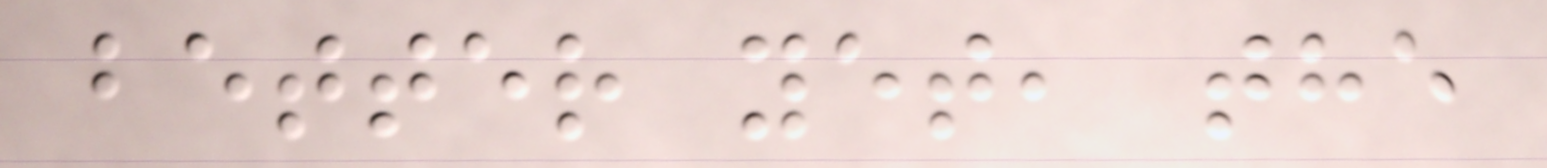better yet, the
